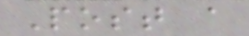Post a
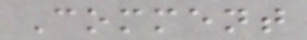Comment
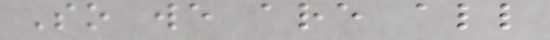So we are all
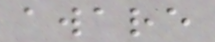aware
